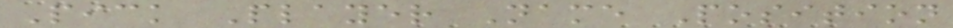Pick Player Name Position
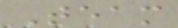Team
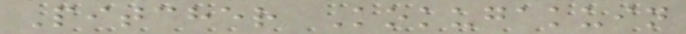Pitcher Kokugakuin
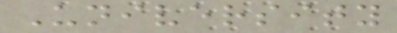University
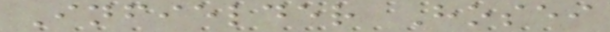Infielder Hosei
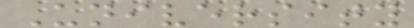University
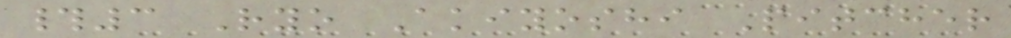#3 Ryo Akiyoshi Pitcher
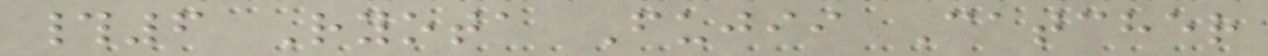#6 Ryota Fujii Catcher
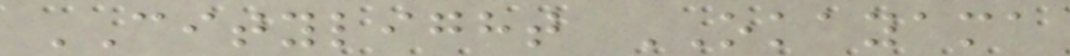CITYLIGHT OKAYAMA
